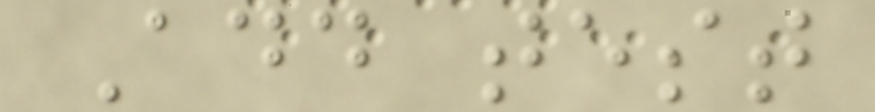Add test
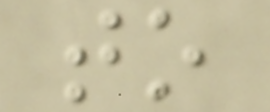to
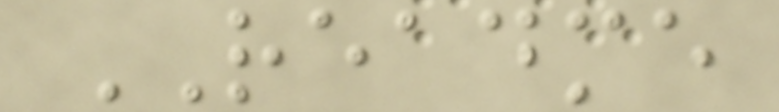README
